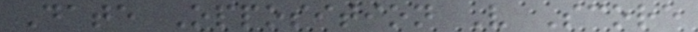Date Opposition V Score
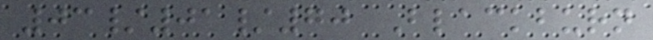03/01/70 Blackburn
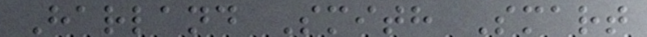Harland Smith Smart
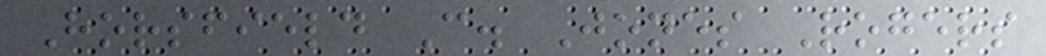Horsfield C. Jones Rogers
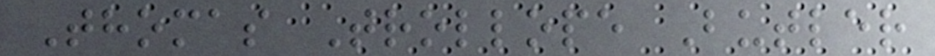Thomas Trollope Butler
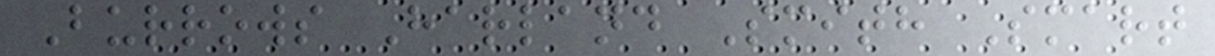Burrows Harland Smith Smart
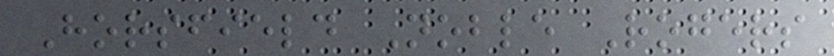Horsfield Noble Rogers
